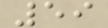59
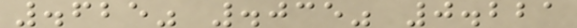.625" .035" 0.221
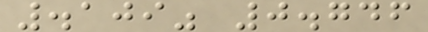.109" 0.746
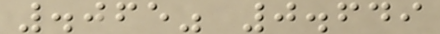.065" 0.649
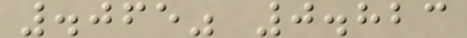.065" 0.823
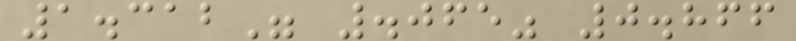1.312" .065" 0.866
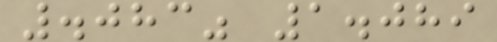.083" 1.089
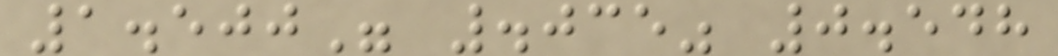1.500" .035" 0.548
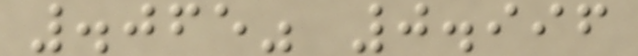.065" 0.996
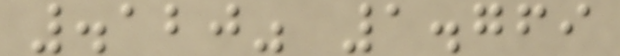.120" 1.769
